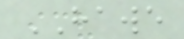HAWE
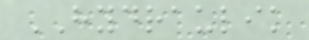HYDRAULIK
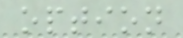option
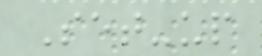Set-up
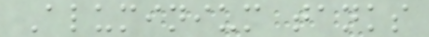Aluminium tanks
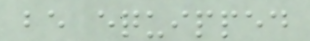be equipped
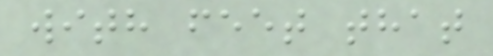with feet that
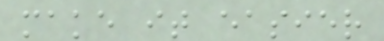make it easier
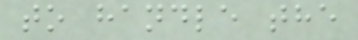to handle the
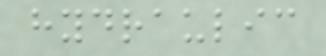hydraulic
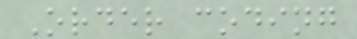Order coding
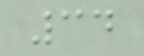34
